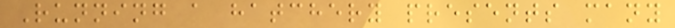Running a hatchery presents many
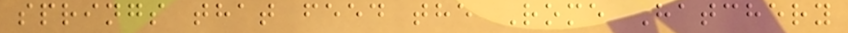springs that feed the Rome Hatchery
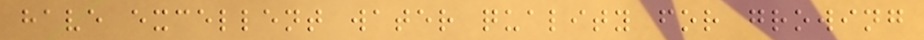have excellent water quality for growing
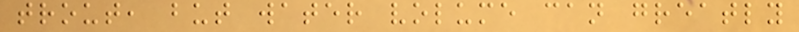trout, but water volume can greatly
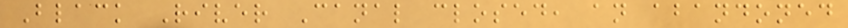Black River Canal closed, an abandoned
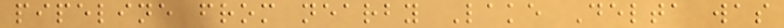pipeline from nearby Lake Delta was
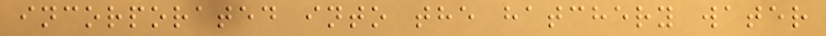incorporated into the hatchery water
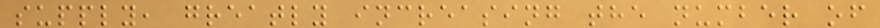supply, greatly increasing the number of
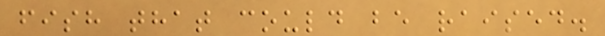fish that could be raised.
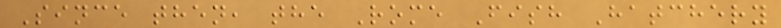Since then, the Rome Fish Hatchery
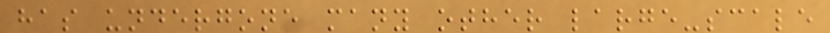has undergone many other large-scale
